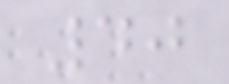40
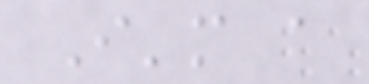I'm a
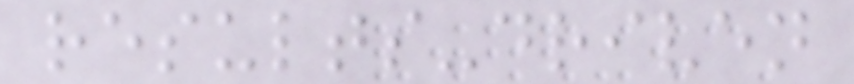results-driven
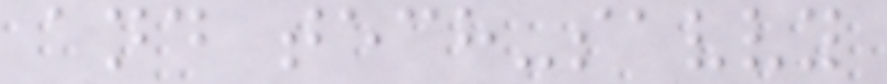and tech-savvy
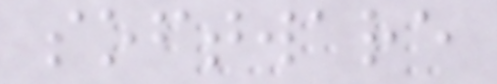software
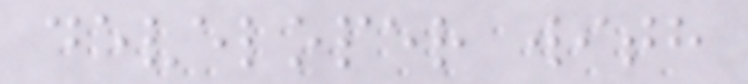developer with
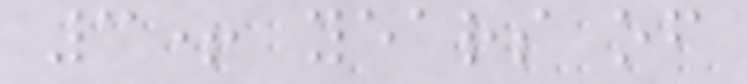3+ years of
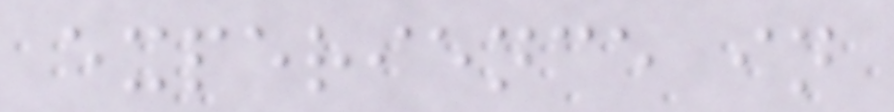experience in
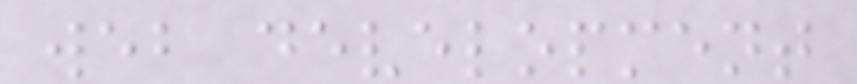web development
